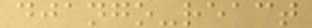django-react
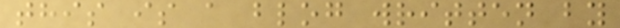this is a blog written by
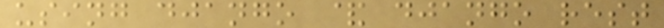using django & django rest
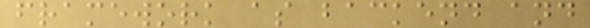framework as backend and
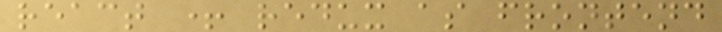react + redux as frontend
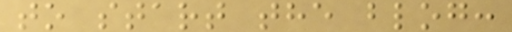to start the blog:
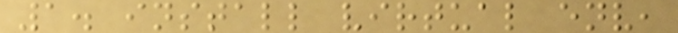1. install virtual env,
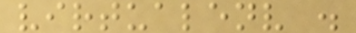virtualenv .
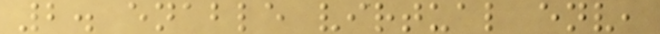2. enable virtual env,
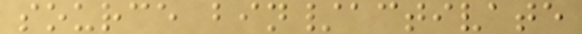source bin/activate
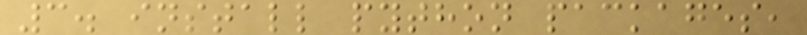3. install python packages,
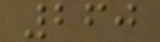260
